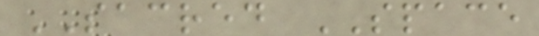SACRED SPACE
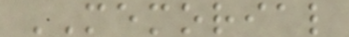MEMORIAL
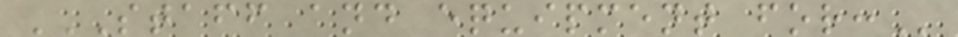STAFF AND EQUIPMENT FOR:
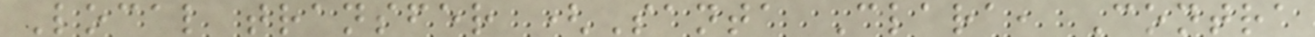Local transfer (Santa Clara, Contra
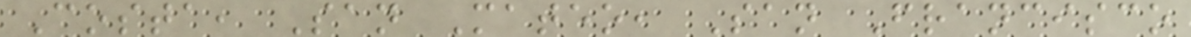Costa, San Mateo, San Francisco
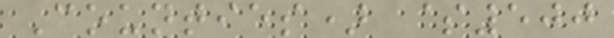Counties) $500
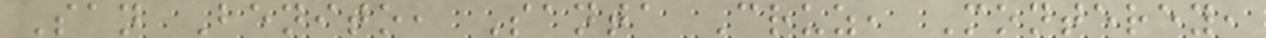San Benito, Santa Cruz, Monterey,
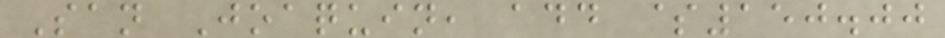San Joaquin, add $150.00
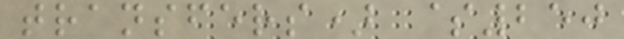transfers) $250
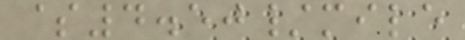$4.50/mile
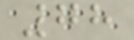78
